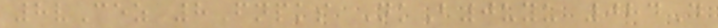8vCez 8Fnpks NkB0uyu 084D
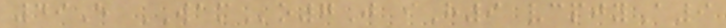49E WAMo7J iH9 vcpjyA9
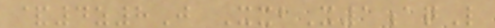&4z8J XxbX1aqL
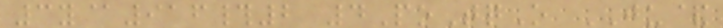3y@916#2 4PoTqO JU&
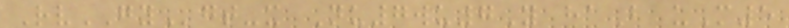RvGYgt-x Nu7wu7Y haB uM5
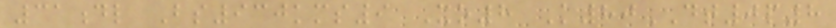31dl Bs930kms9 Xo8 K80DT0p8
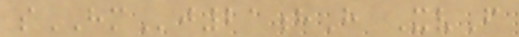sHMj21hH XvF
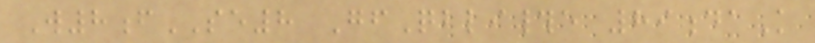W8fSE8 GfQbli#e 89daK
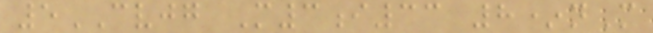5CVJG M3i33 8*nM
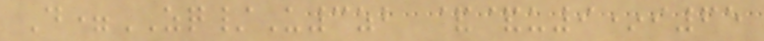D=ZQ/U3zb &&u9*i65
